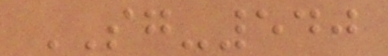SG-540
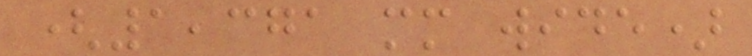(1,371 mm wide)
